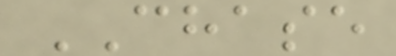CHASE
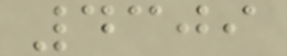4309
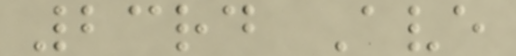23rd Ave
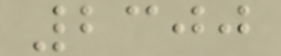2300
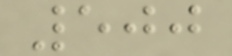500
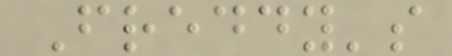Freddy's
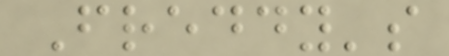Freddy's
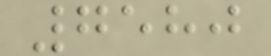7580
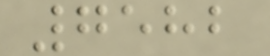7582
